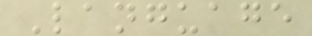Language
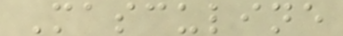Masculine
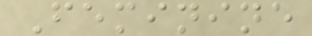Feminine
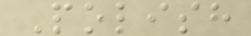Polish
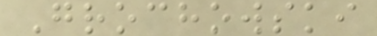Grochowski
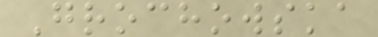Grochowska
